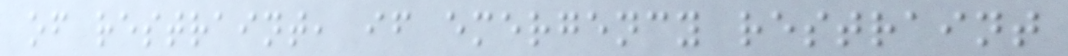of restraint, if emergency restraint
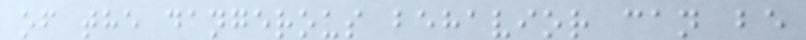of the dangerous behavior can be
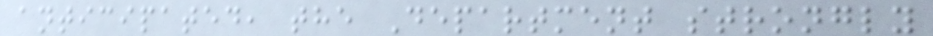anticipated, the Department strongly
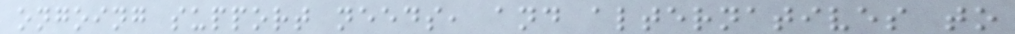ongoing support needs, and alternatives to
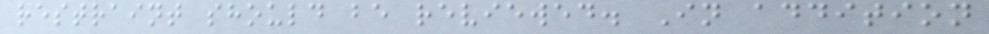restraint should be reviewed. In addition
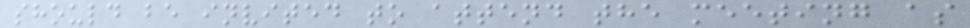should be invited to attend the meeting as
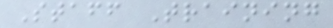Staff Training
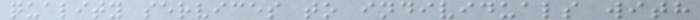quality services to individuals with
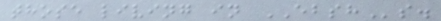those living in EBSHs.
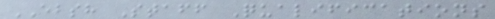EBSH Staff Qualifications
